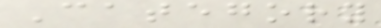Category
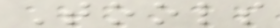Tools
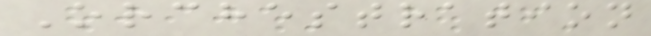Orchestration
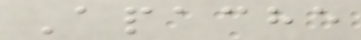Apache
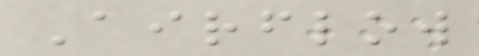Airflow
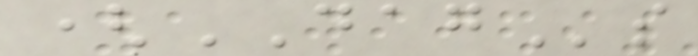(DAGs
